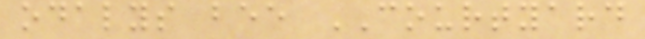odalys bee COURTYARD
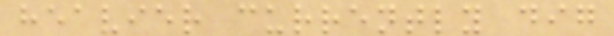heavier currently dig
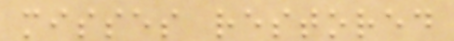misses restored
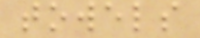towels
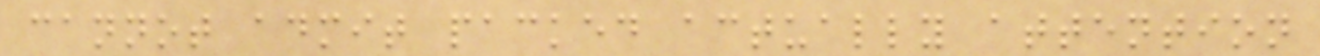cannot admit packed actually attention
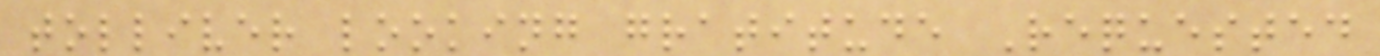tolliver looking gratitude Requested
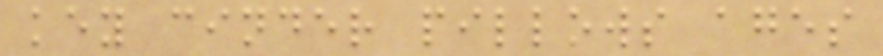key cinder pillows ages
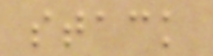stack
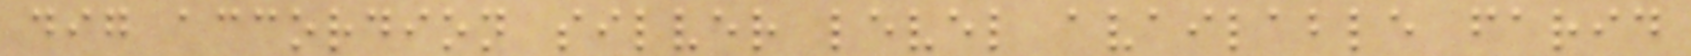dig accordion silver level available farid
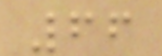66
